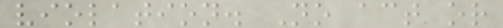violation. No act or
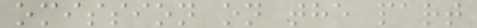omission on the part
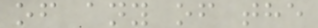of any of the
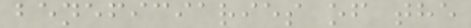beneficiaries of the
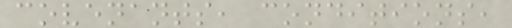covenants, conditions,
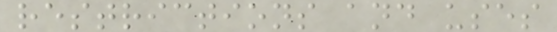restrictions and uses
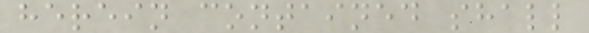herein contained shall
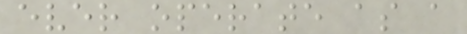ever operate as a
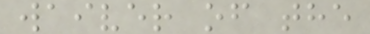waiver of the
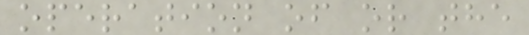operation of or the
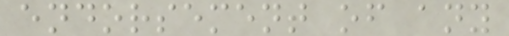endorsement of any
